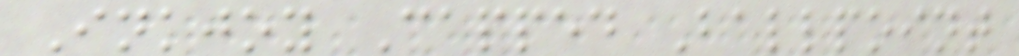Inkjoy Capped Ballpoint
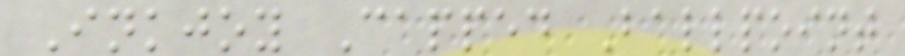Inkjoy Capped Ballpoint
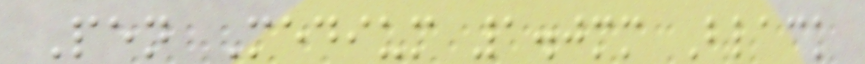Pen Medium 1.0mm Black
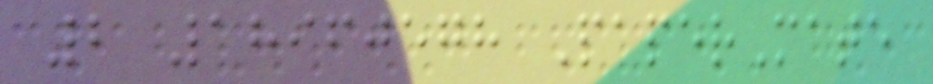2 18960578 PaperMate
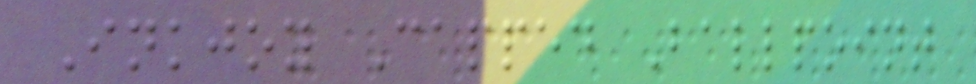Inkjoy Capped Ballpoint
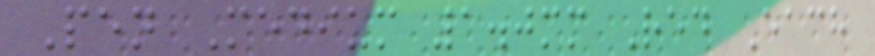Pen Medium 1.0mm Red Each
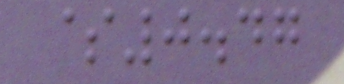$0.47
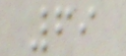69
